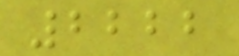2222
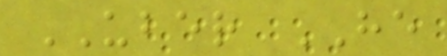UBER HE
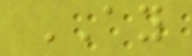AY
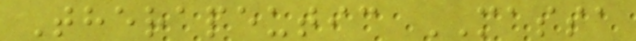Therapeutic MASSA
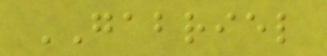GABRIEL
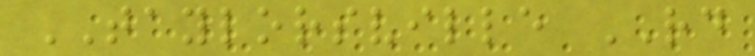TAYLORSVILLE RD
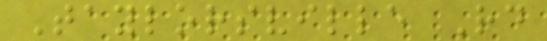Taylorsville Rd
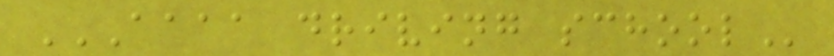AAAA DRIVING SCHOOL
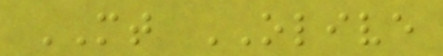MT OLIVE
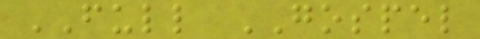FULL GOSPEL
